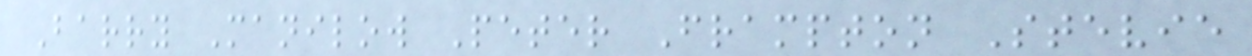Barry Manilow Peter Frampton Stevie
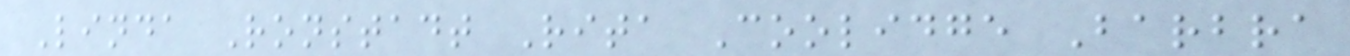Linda Ronstadt Rita Coolidge Barbra
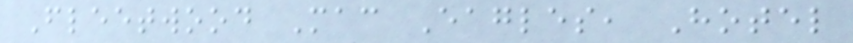Fleetwood Mac Eagles, Hotel
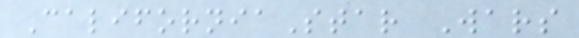CaliforniaStar Wars
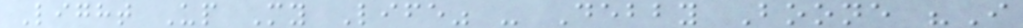Light Up My Life" - Debby Boone "I
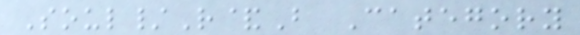Soul/R&B Category
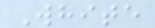White
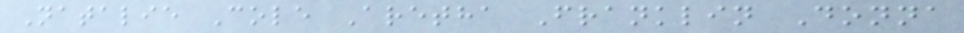Natalie Cole Aretha Franklin Donna
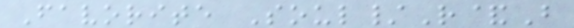Favorite Soul/R&B
